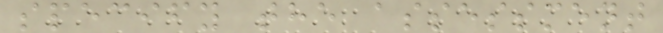specify the assessment
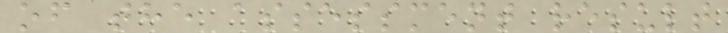of the assessment result
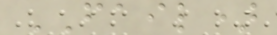FAIL)
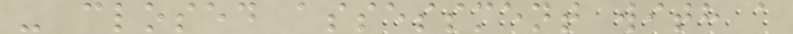- closed assessment with a
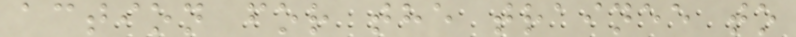action for the trainee to
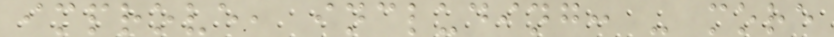improve, including: - more
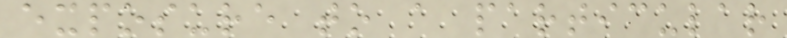exposure to a particular
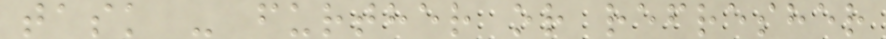task - further or refresher
